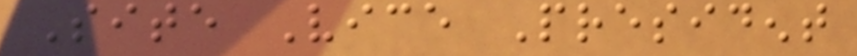Site Vice President
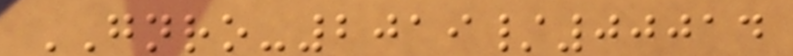GNRO-2019/00014
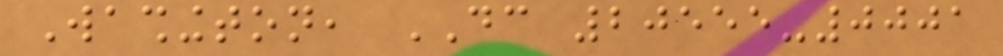Washington, DC 20555-0001
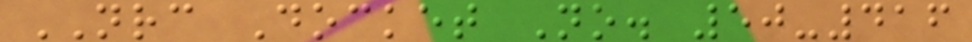NRC Docket No. 50-416
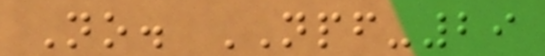No. NPF-29
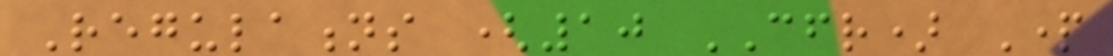Regulations (10 CFR) Part
